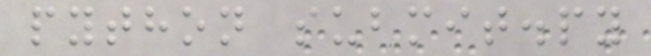python submit.py
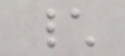\
